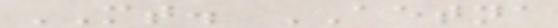MT. AETNA
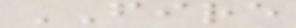FIRE
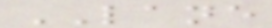LANE
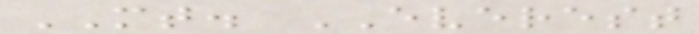MT. EVEREST
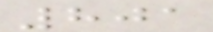801
